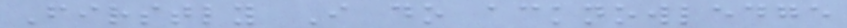Firstly I do acknowledge
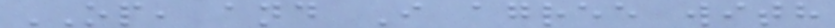OP, and I agree with
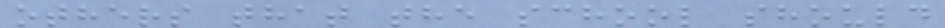others that the school should
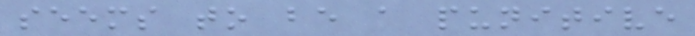seems to be a punitive
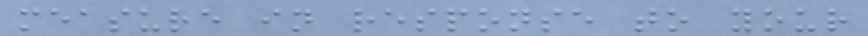measure in response to your
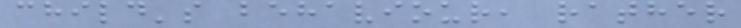child's behaviour, rather
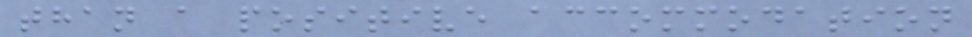than a positive accommodation
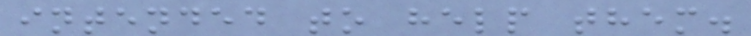intended to help them.
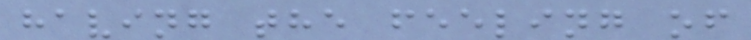having the feeling of
